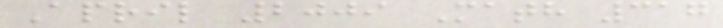April 2009 Math 317
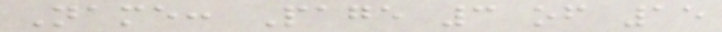Name: Page 3 of 15
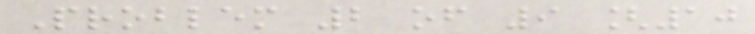Problem 2 of 9 [10
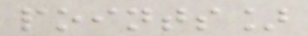points]
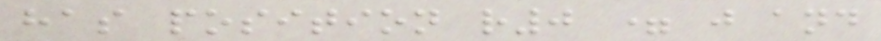has position r0 = j and
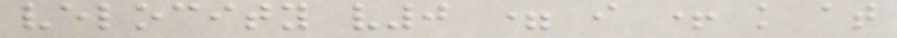velocity v0 = i + k at
